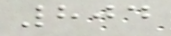804
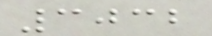3032
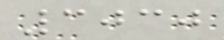3030
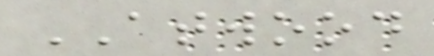ATWOOD
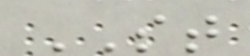ST
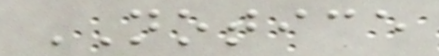NOTICE
